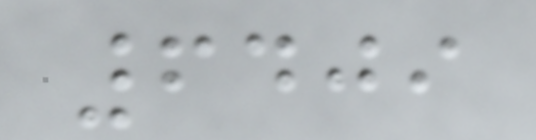6409
